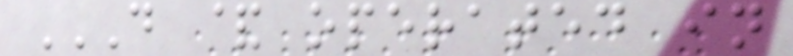D & OPERATED IN
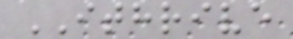ITHRIVE
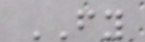FY
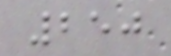250
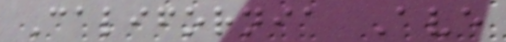California Ave
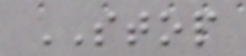STOP
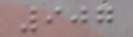907
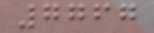7767
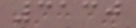3130
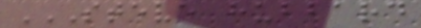STEVE HUBBARD
